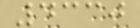4330
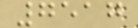7517
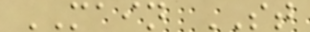MAIN ST
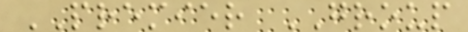PREMIER GROUP
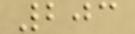203
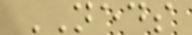NEDS
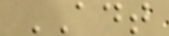ADT
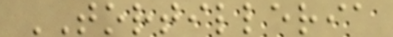TORTILLERIA
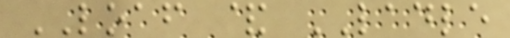LOAF & LADLE
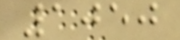1050
